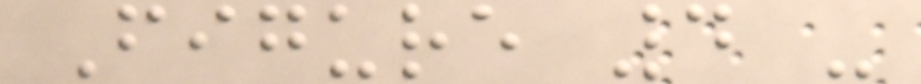Figure 4 -
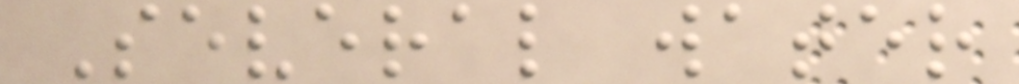Several water
